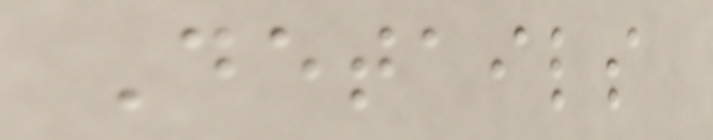Details
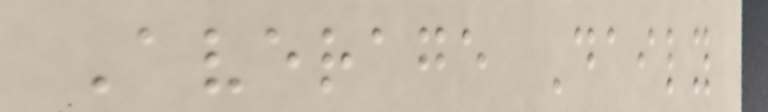Average Daily
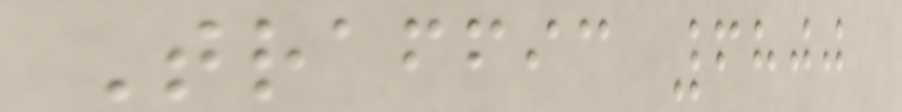Traffic 6800
